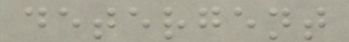detergent
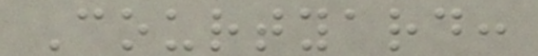Courtyard:
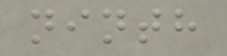ninth
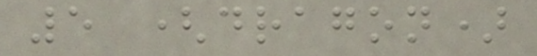5 (dragon)
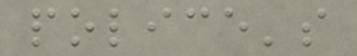police's
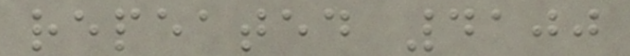repeated 4100
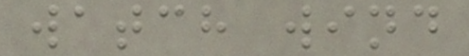watch wind
